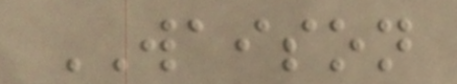WAISON
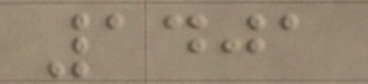1401
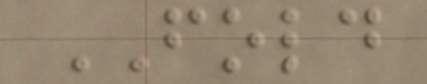FOLD
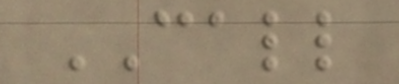CALL
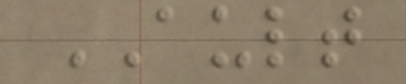AULT
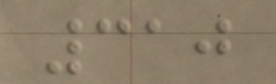310
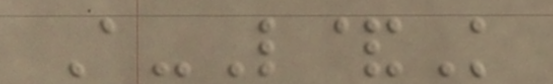A-L&K
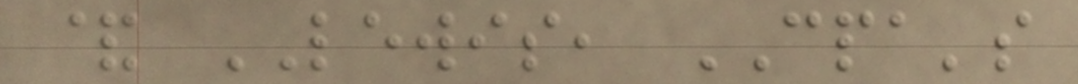& LEWIS, CPA's
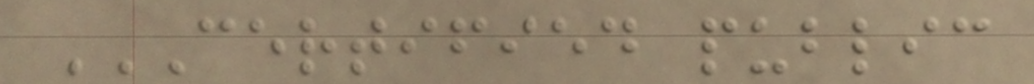CERTIFIED PUBLIC
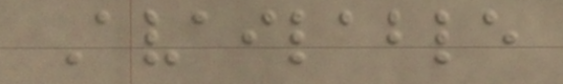Available
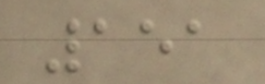151
